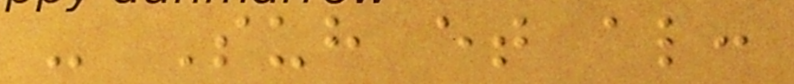- Suh et al:
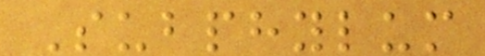Subphylum
